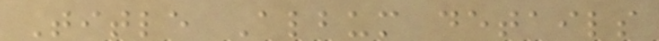Title Album details
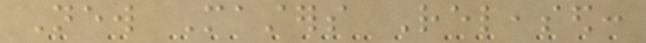New Masters Released:
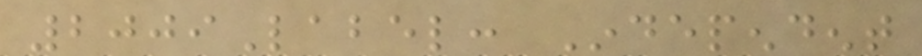2009Label: Independent
